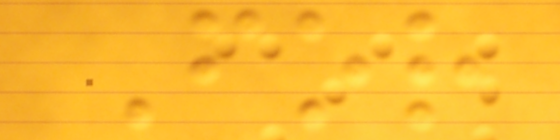For
